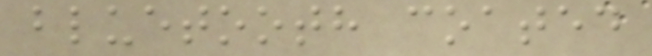bluetooth coated
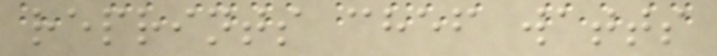reprints chef watts
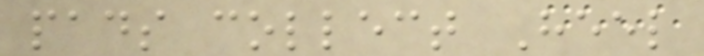pads collect Heel
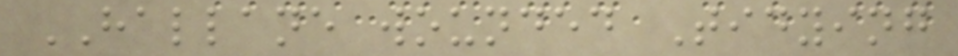HALLANE wounded Tidying
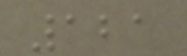121
